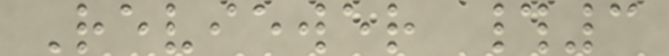Reviewer #3
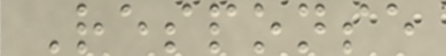Response
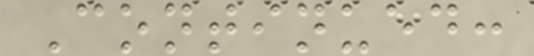Continued:
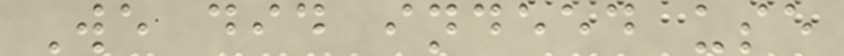We did indeed use
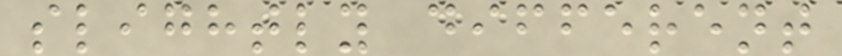slightly different
